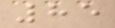85
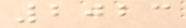2023
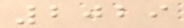2029
